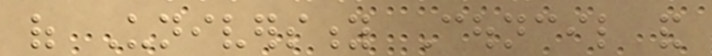of University Council and
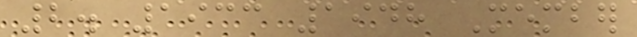2. 1933 1948 Member
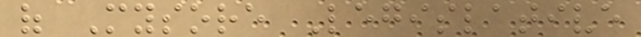of Mysore Legislative
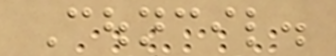Council.
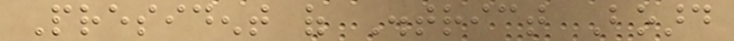President of District Board
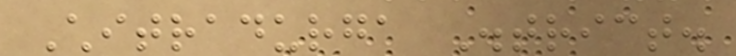Chitradurga District.
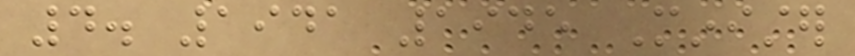4. 1941 1945 Minister
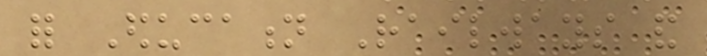for Education Railways and
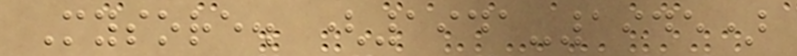Mysore. (1941-1945)
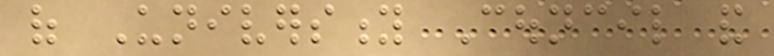of University Council and
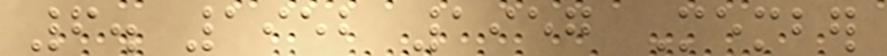6. 1952 1957 Member
